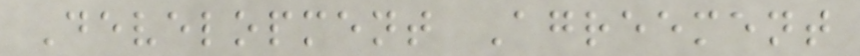Development Agreement
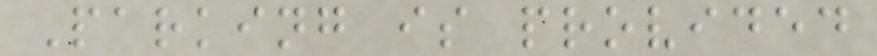Parking is provided
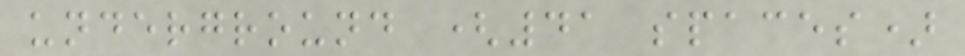underground (41 spaces)
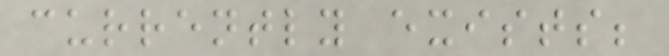currently exists;
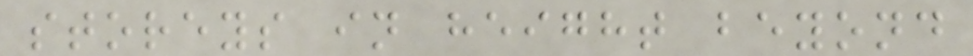storeys in height beyond
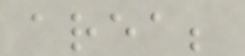area;
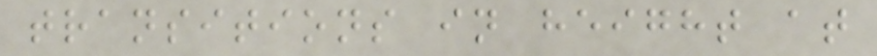transitions in height at
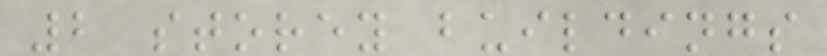2 storey buildings
